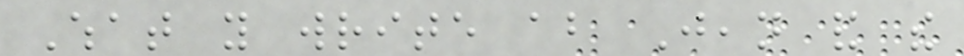What you write about Jean and the
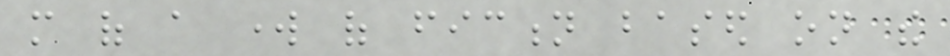more of a work of fiction based on the
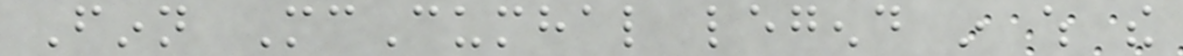Finn McCumhal legend in which the
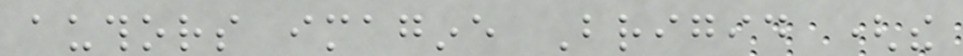authors imagine Brigid (the
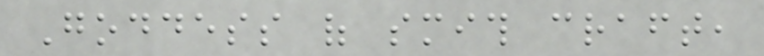Goddess of smith craft,
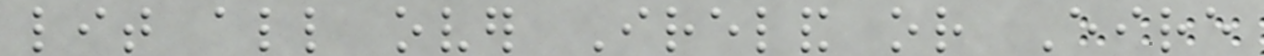lit all over Ireland or Eire
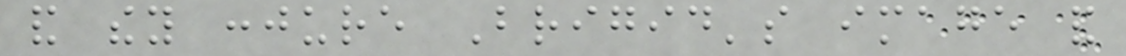and they conjure Brigid's image and
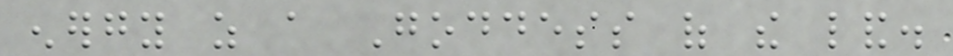energy as a Goddess of the land.
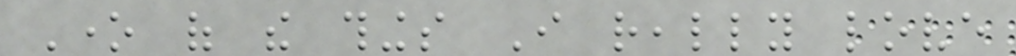One of the things I really love
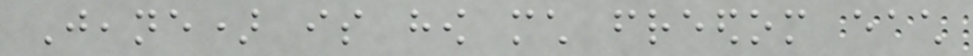Jeane) is how much freedom each
